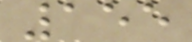155
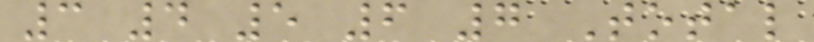3 4 5 6 7 Total
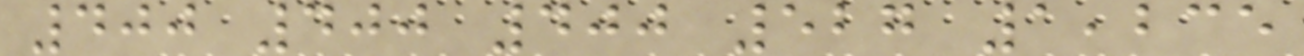400 400 400 527 1,235
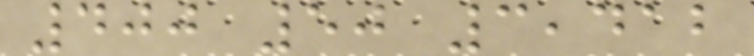400 50 3,412
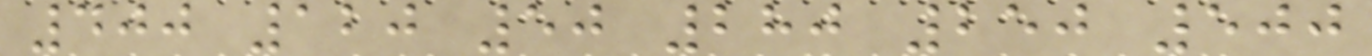400 120 50 280 250 500
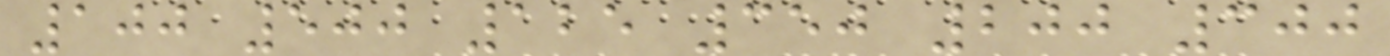100 500 125 350 200 300
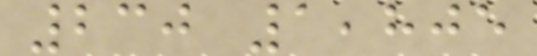230 1,805
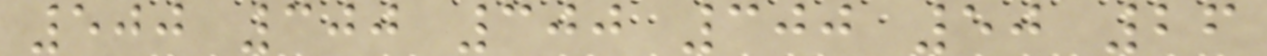500 300 300 300 50 26
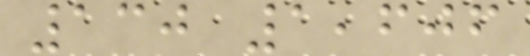130 1,606
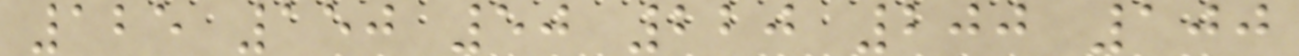125 150 50 220 200 100
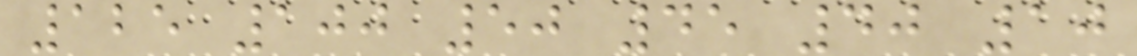125 100 50 45 40 10
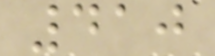410
